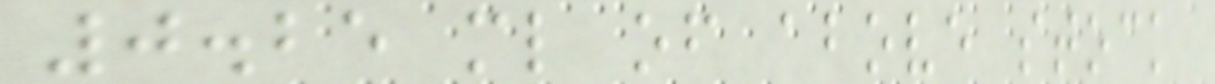0.25 ml of above stock
